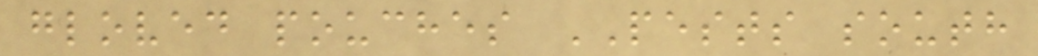gloved pouches PESTS south
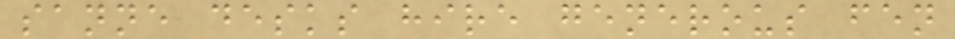sanne desks hire generous fen
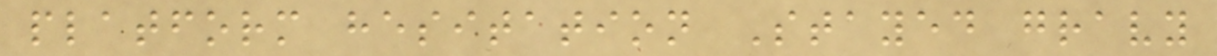platform hesitation Stayed gravy
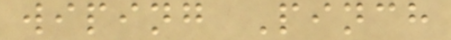wiping Pinch
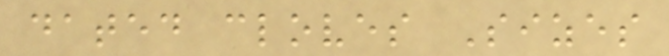dated cloves Sizes
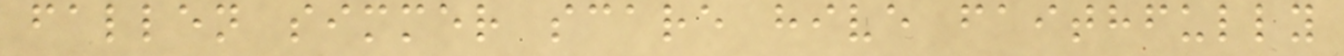fallen simmer scare hive faithfully
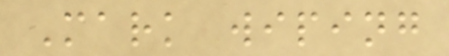Mark wiping
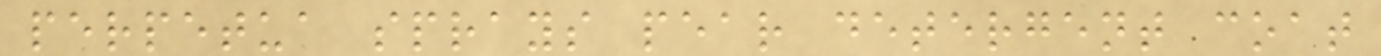perpetua sprays pear detergent coat
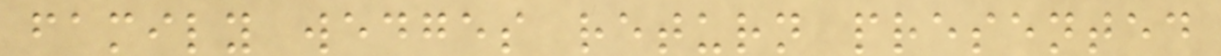family wedges return presented
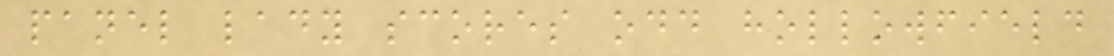panel lady scores odd hollowfield
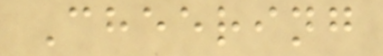Cheering
